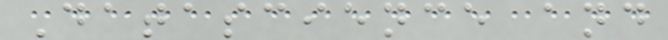Datascience and
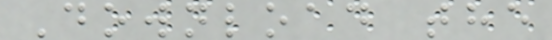Download the
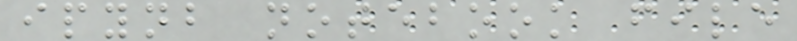ipynb notebook file
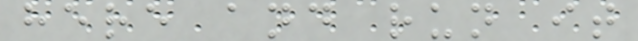here and run it
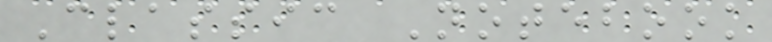Classic Notebook
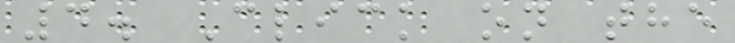4. Click on the
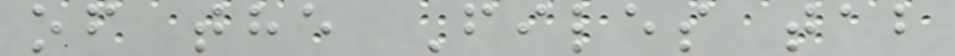of the Files tab
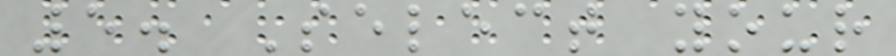5. Select your
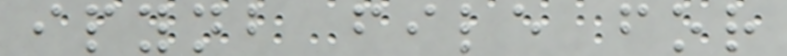ipynb file for
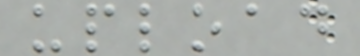upload
